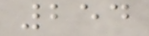254
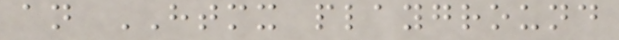an HTMX playground
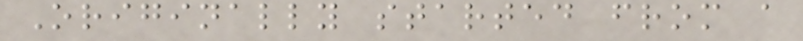Originally started from a
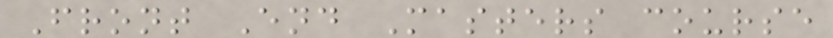Front End Masters course
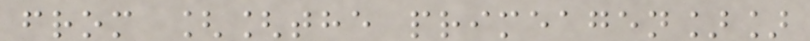from [[the primeagen]]
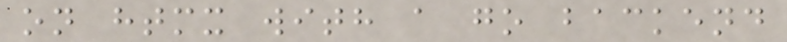on htmx with a go backend
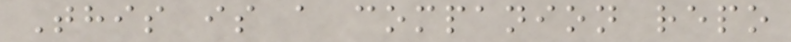This is a companion repo
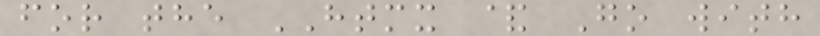for the HTMX & Go with
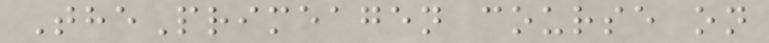ThePrimeagen course on
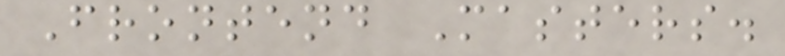Frontend Masters.
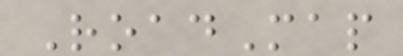RoadMap
